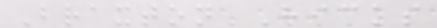Braxton Hicks
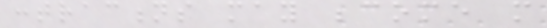contractions may become more
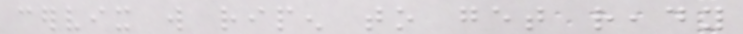cervix will ripen to get ready
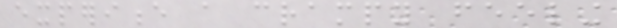experience a crampy feeling
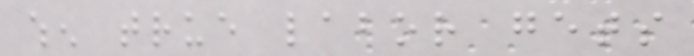when true labor gets
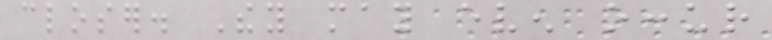closer. They may even occur
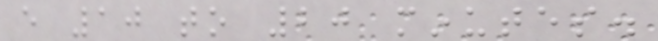every 10 to 20 minutes.
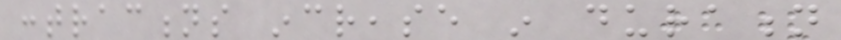contractions increase in duration
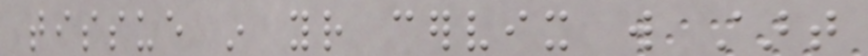tissue in your cervix will start
